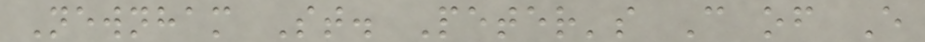Newnham St. Peter's C of E
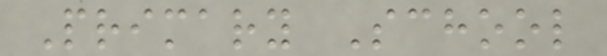Primary School
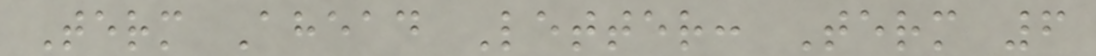Term Ahead Letter: Term 6
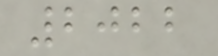2022
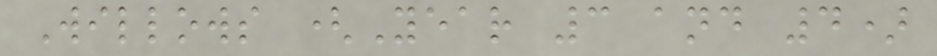Willows (Year 3 and 4)
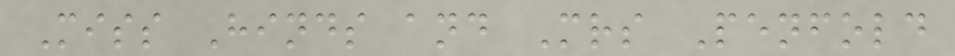Miss Hinds and Mrs Penfold
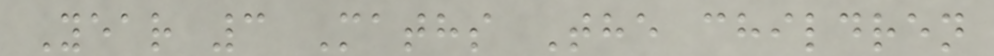Year 3 Maths The children
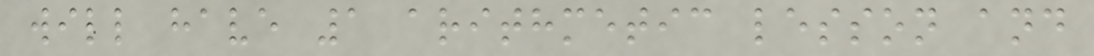will have 1 arithmetic lesson and
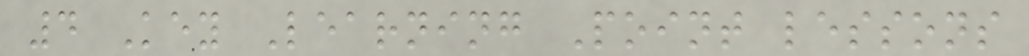4 Key Learning Point lessons
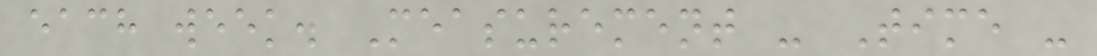each week. Measurement - Time -
